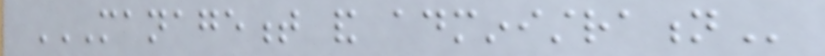MANAGEMENT AND ADMINISTRATION
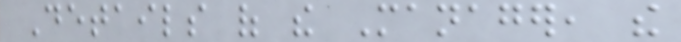Details of the Manager, the
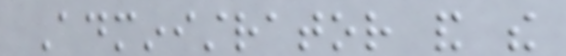Administrator and the
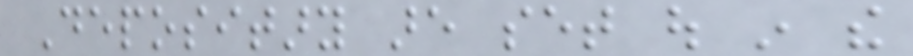Depositary are set out in the
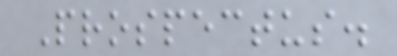Prospectus.
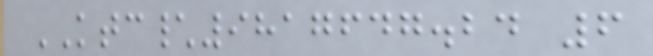KTC\9817647.24 6
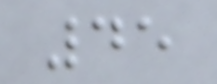45
